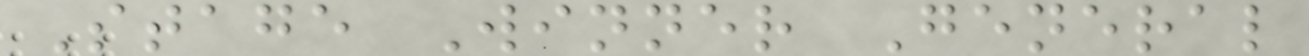Stage Winner General
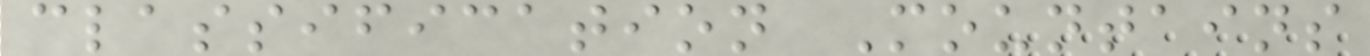classification Mountains
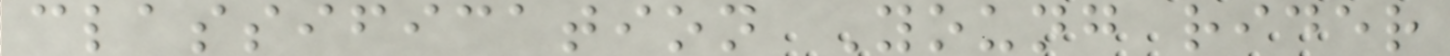classification Young rider
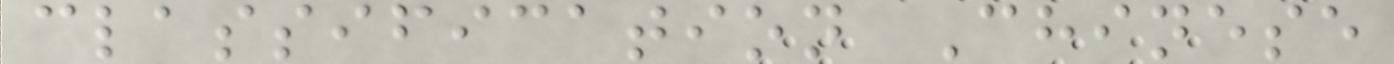classification Chinese
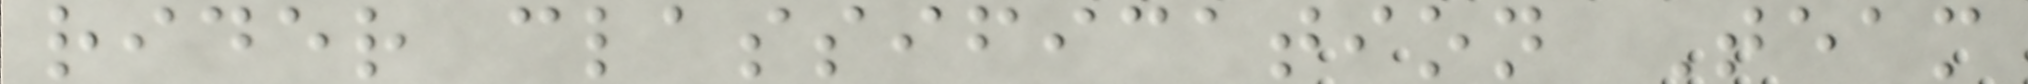rider classification Team
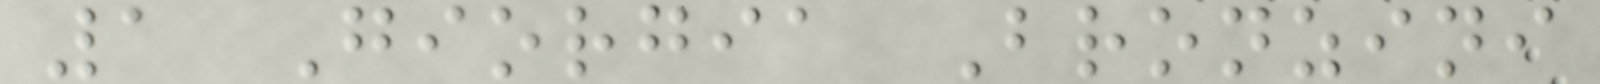1 Giorgia Bronzini
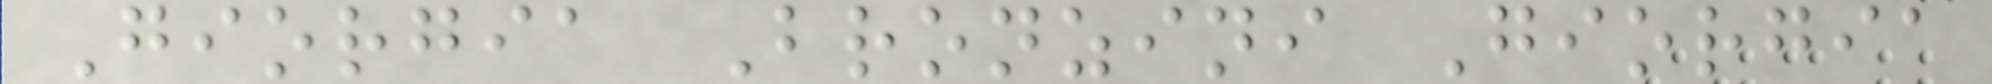Giorgia Bronzini Giorgia
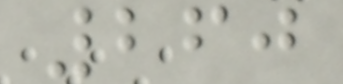260
